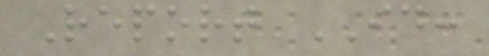Report ID:
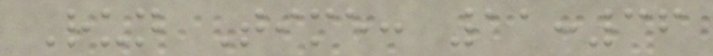Run Time: 11:36
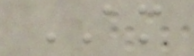AM
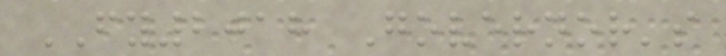FY2018 Governor's
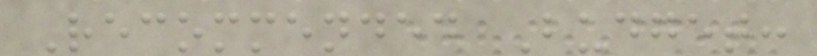Recommended Budget:
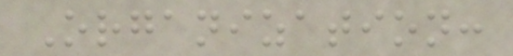Organization:
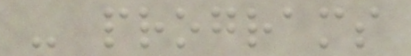- programs
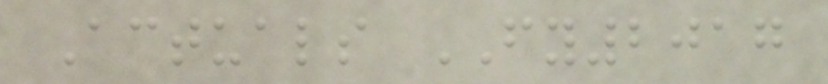Actuals FY2017
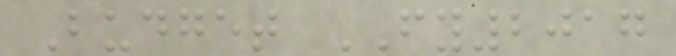Budget FY2017
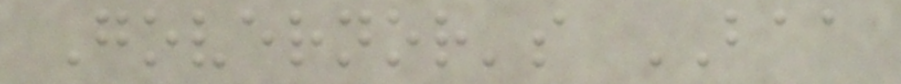Governor's BAA
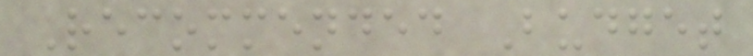Recommended Budget
